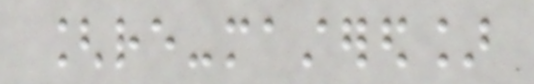[re-mastered]
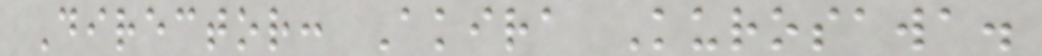Director: Akira Kurosawa.
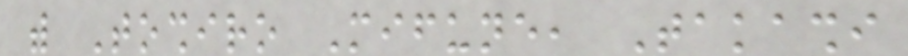with Toshiro Mifune, Takashi
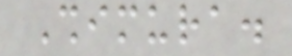Shimura.
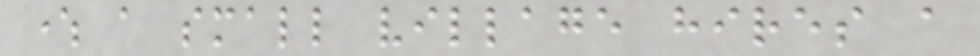where a small village hires a
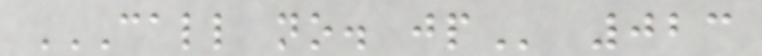CALL NO. JP 023
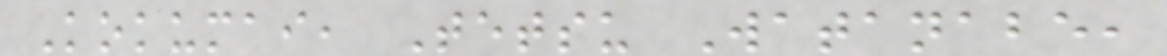Kokumai, Tetsu Watanabe,
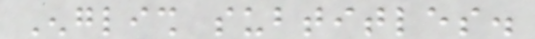English subtitles.
